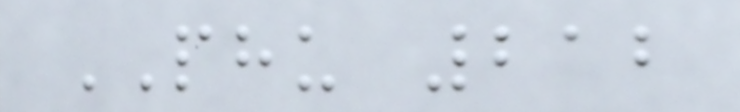PHU 212
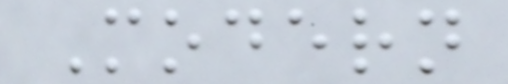Modern
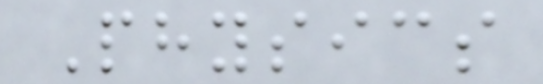Physics
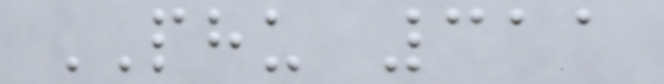PHU 311
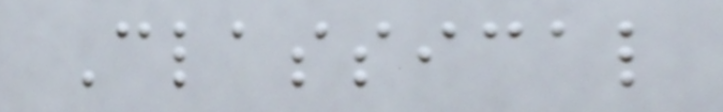Classical
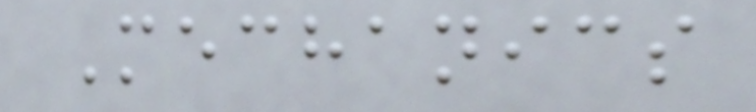Mechanics
